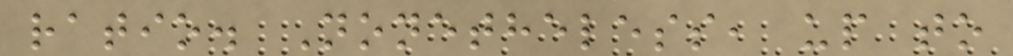ratio. Nonetheless, up to
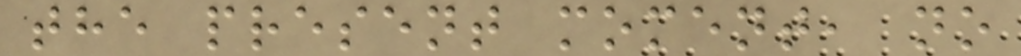the present moment, no
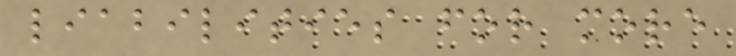liabilities for more
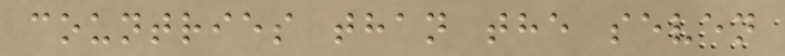countries than the seven
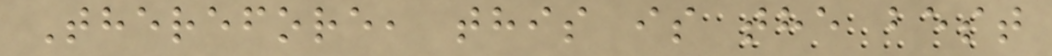Therefore, this is the best
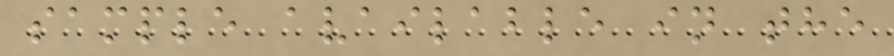sample available in the
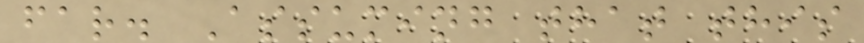far. Assuming that this
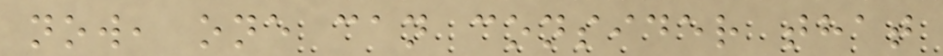now, one can consider that
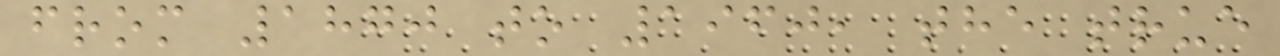from 1870 to 1960, the true
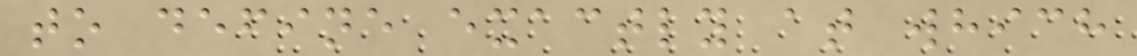to define exactly at which
